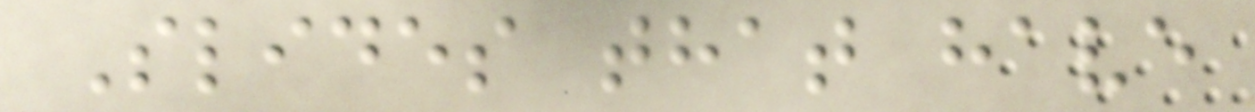Slides that have
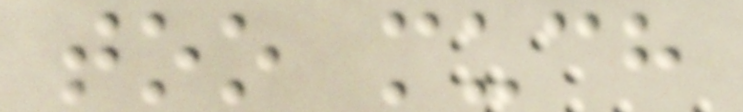too much
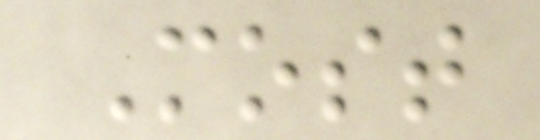Most
